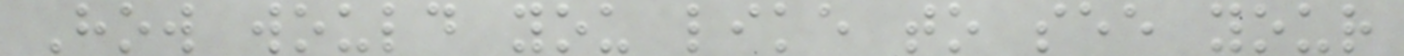How would you like to see your
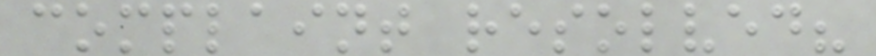complaint resolved?
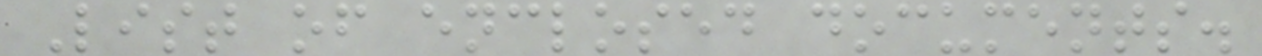List of enclosed documents.
